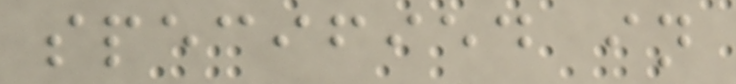specified in
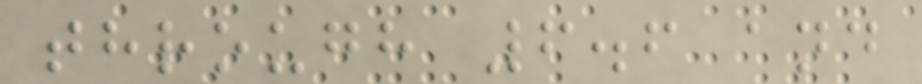through 6.6 and
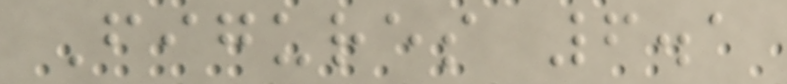Figures 6.1
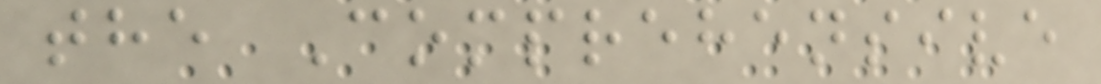the Comprehensive
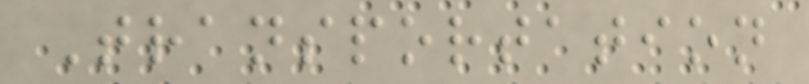Transportation
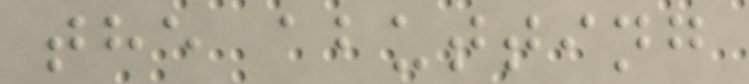the abutting
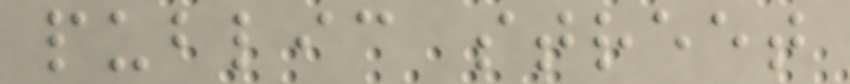public street
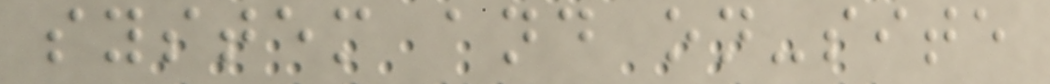system and on-site
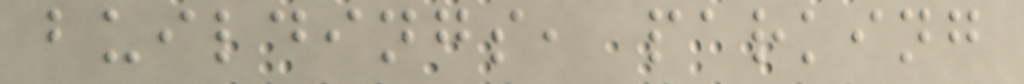buildings, parking
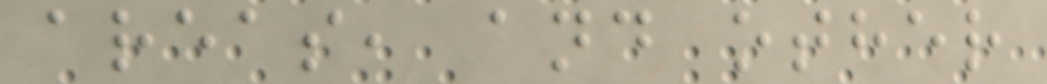areas, and other
